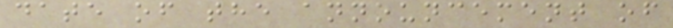date of the announcement of
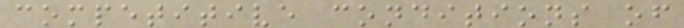competitive conditions of
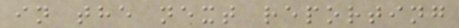in the next reporting
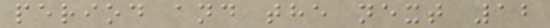period and the next 12
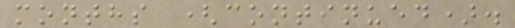months (continued).
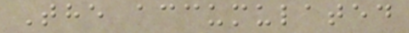The accumulated
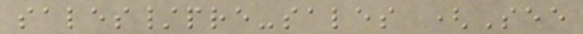sales/pre-sales (See
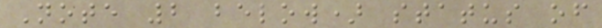Note 2 below) status of
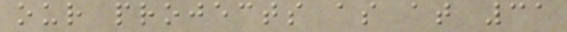our projects as at 31
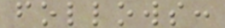follows:
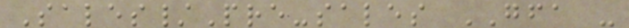Sales/Pre-sales GFA -
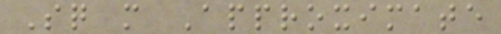Sq m Approximate
